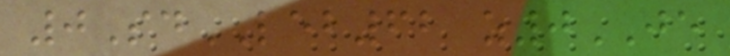0SdLEB62 z0JE
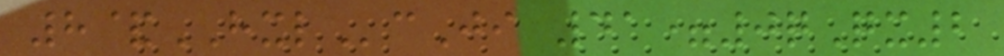8&HXLcJi 41=0qQx2
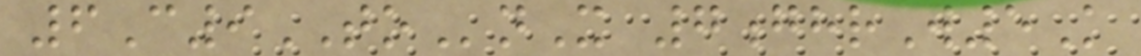6C9TOnX 7ghrW5K
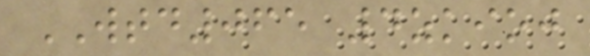WTD065 4zkioj
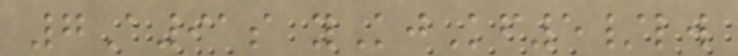7A91s yKjKf5/lw
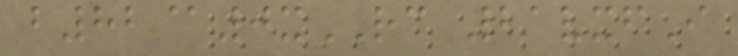b82@0xRC 21vxfI
